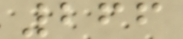266
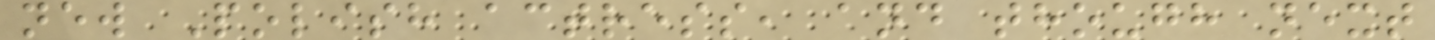new Polish actress, and though next
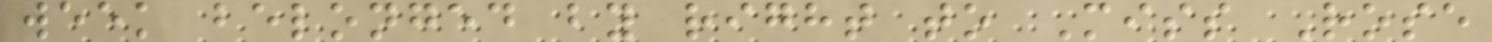week belonged by right to Miss Rose
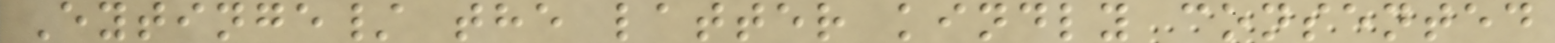Eytinge/ the latter kindly consented
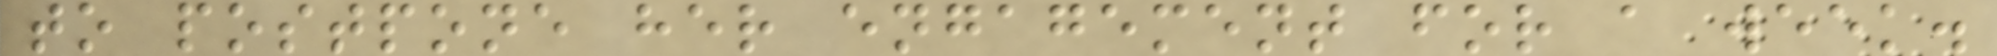to postpone her engagement for a week.
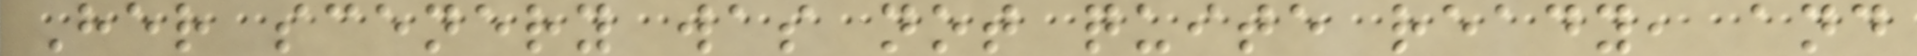Her scenery was not quite ready, and
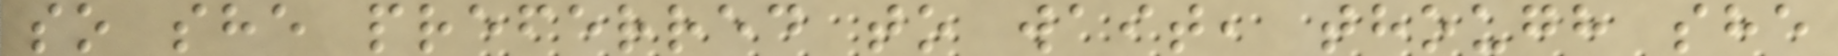so she preferred to wait, though she
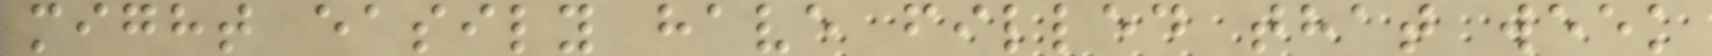might easily have filled that week
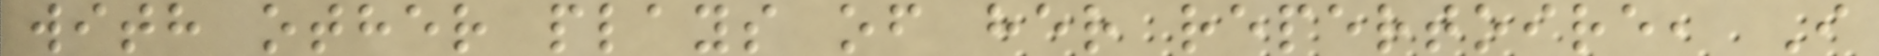with other plays of her repertoire, I
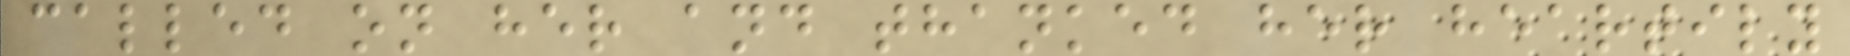called on her and thanked her heartily
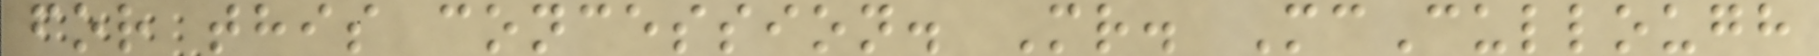for this concession. Mr. McCullough
